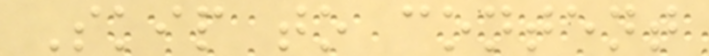Skip to content
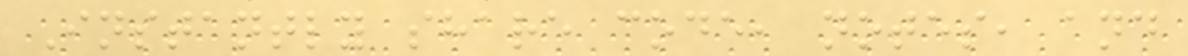Instantly share code, notes, and
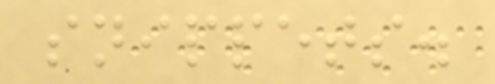snippets.
